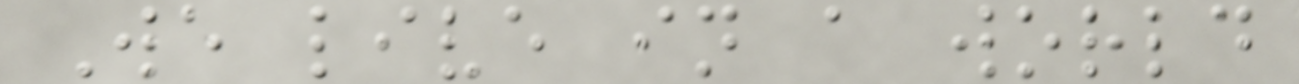We live in a world
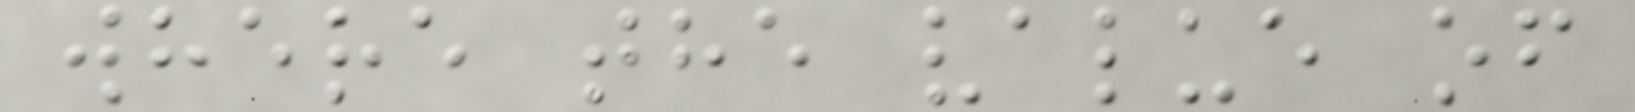where the value of
